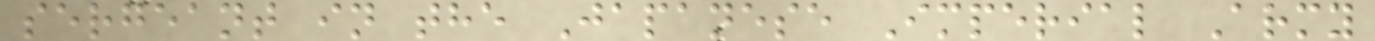sergeant in the Japanese Imperial Army
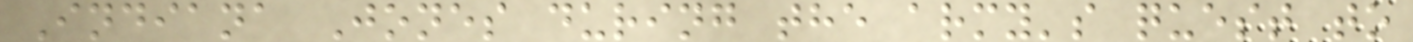Indiana Jones during the army's quest to
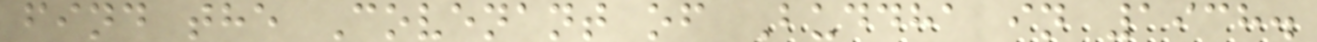find the Covenant of Buddha in 1938.
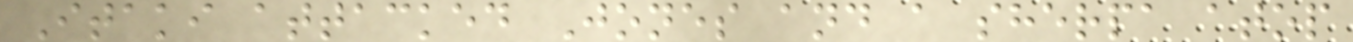Itaki attacked Jones and a sherpa atop
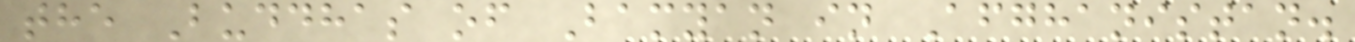the Buddhas of Bamyan in Afghanistan.
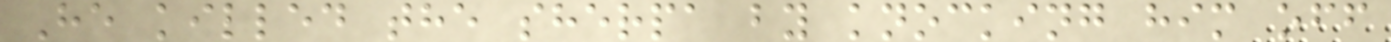He killed the sherpa by knocking him off
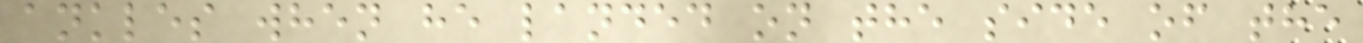ankles when he landed on the side of the
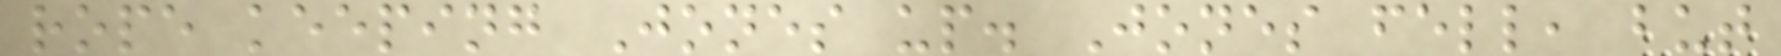rope keeping Jones up. Jones fell, but
